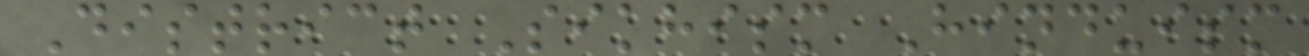District Sikhism Hinduism
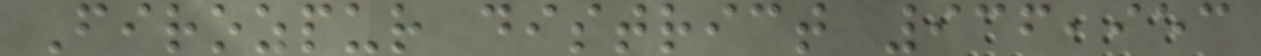Firozpur district 936,953
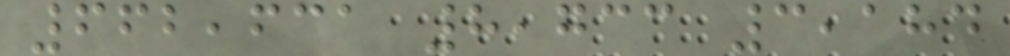662,631 8,733 3,184
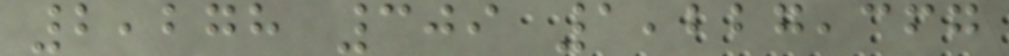2,278 309 1,227,367
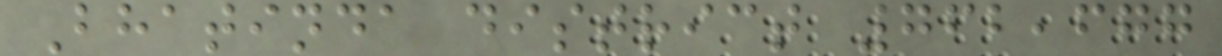Bhatinda district 762,677
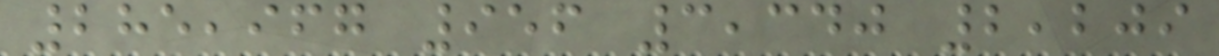285,967 956 3,340 2,209
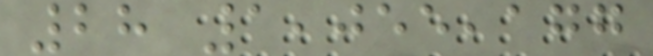28 1,055,177
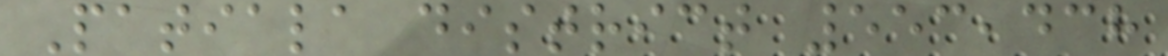Patiala district 553,438
